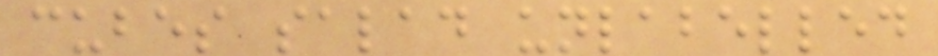cubes salad unlabelled
